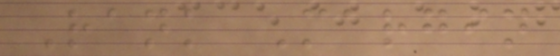Rank Margin
